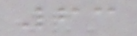63
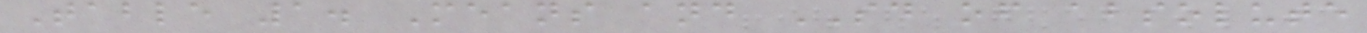Table 1. Means and SD of absolute
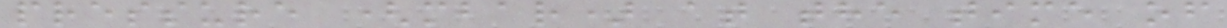pressure (mbar) at the time of
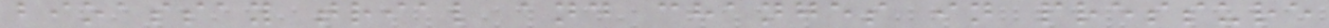bioassay trial and changes in pressure
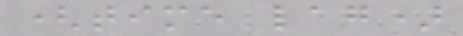(time lag)
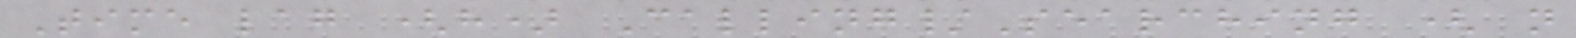Time lag (h) Calling/Searching ( n
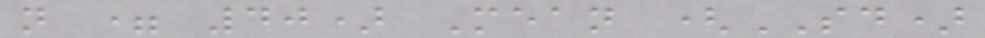n = 40) Mean (SD)
